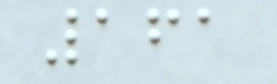161
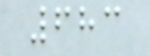683
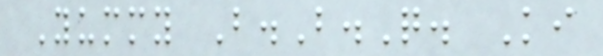Yummy B.B.Q. Ki
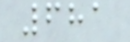681
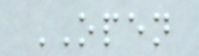OPEN
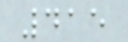415
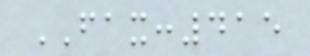FAX:415
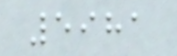5981
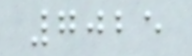7025
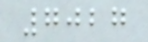7027
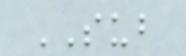SUB
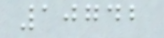10742
